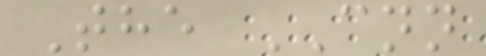The CNN
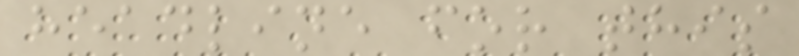headline for this
